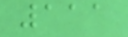111
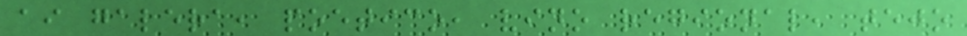ai galera, poetico, vino regional, tejo
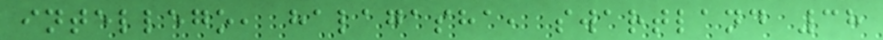intellego, halagasha, swartland 38
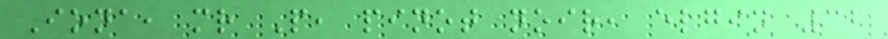Iona, mr P, pinot noir, elgin 32
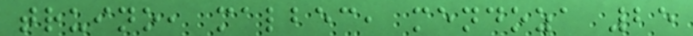truino, malbec, mendoza 25
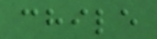chile
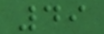49
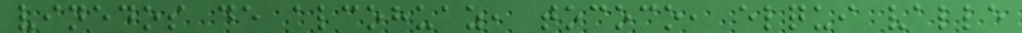vinedos de alcohuaz, tococo, elqui valle
